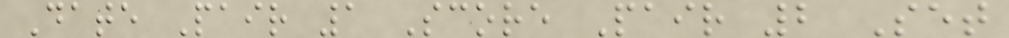Date Pair 1 Score Pair 2 Set
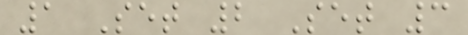1 Set 2 Set 3
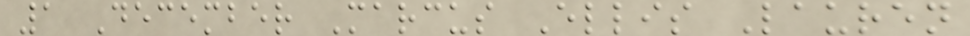1 December Marcus Ellis Lauren
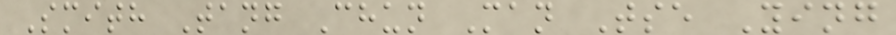Smith Tang Chun Man Tse Ying
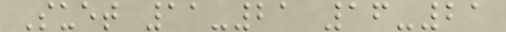Suet 11-21 16-21
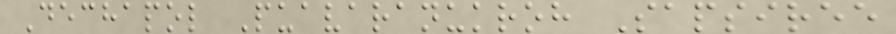Dechapol Puavaranukroh Sapsiree
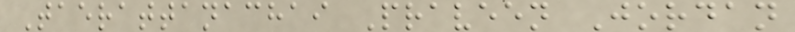Taerattanachai Praveen Jordan
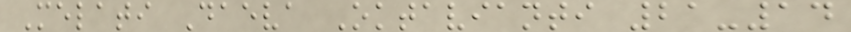Melati Daeva Oktavianti 21-14
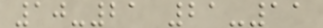10-21 21-11
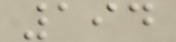194
